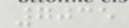7035
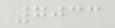7033
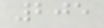205
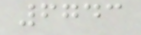6743
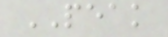PEAK
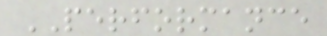PERFORMANCE
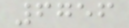6756
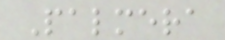Palmera
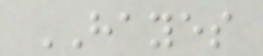HAYES
